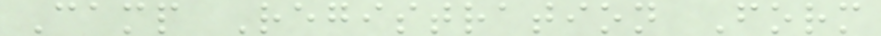Camp Registration Form
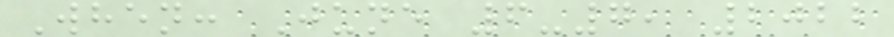When: June 6-7, 2022
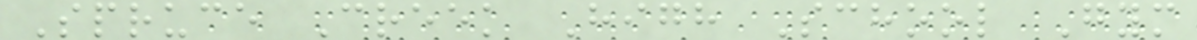Spruce Creek High School Gym
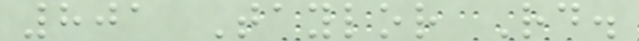801 Taylor Rd.
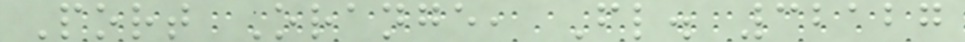Port Orange, Fl. 32127
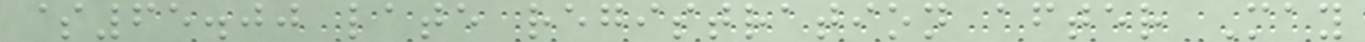$65.00 late registration after May
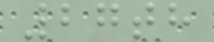27th
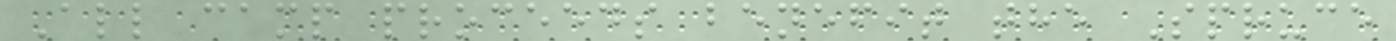All camp proceeds benefit the Spruce
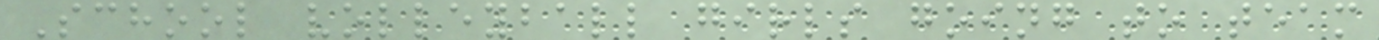School volleyball girls going to team
